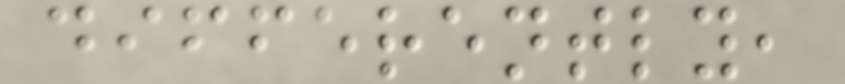differently,
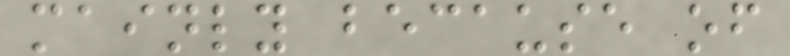mainly because of
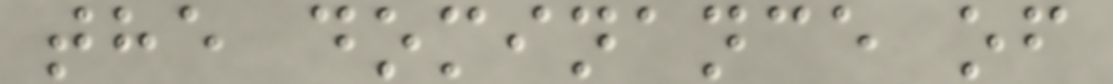the dominance of
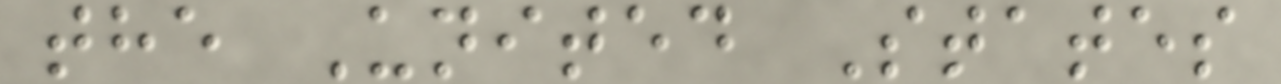the United States
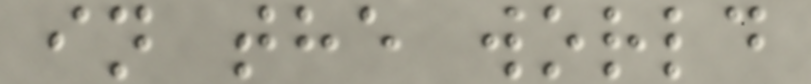in the world
